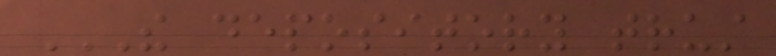THE DEPOSITORY TRUST
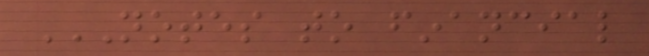NOTES TO FINANCIAL
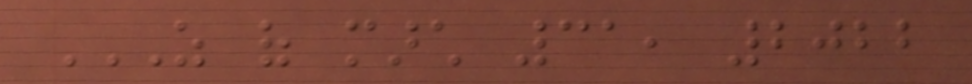AS OF MARCH 31, 2022
